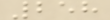258
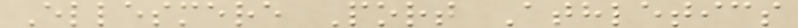Ellesmere Port Athletics
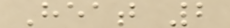Heat 2
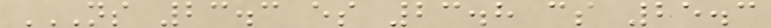NS 23.3 ES 23.8 CS 25.3
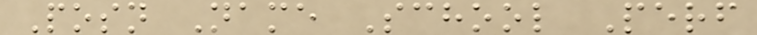Posn Name School Perf
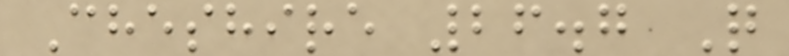Cheshire 26.7 Q
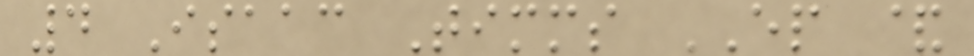4 Isaac Timms EP &
